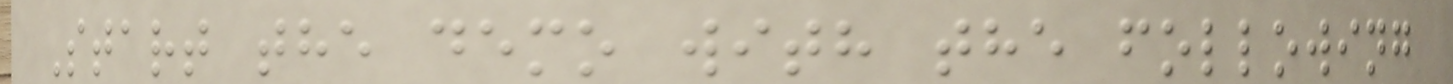Start the demo with the following
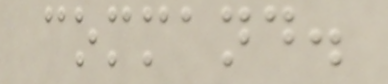command.
